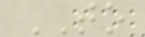TO
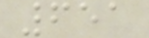651
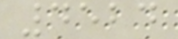4524
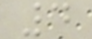4
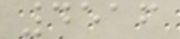4516
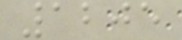1205
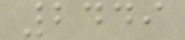2449
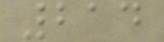214
